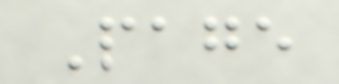Page
